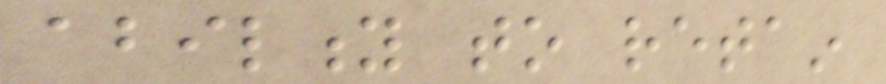ability to retain
